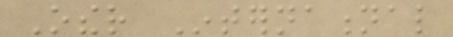Other International
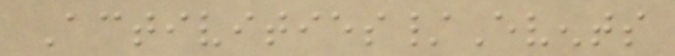Activities/Events
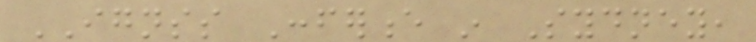IGNSS Conference in Sydney,
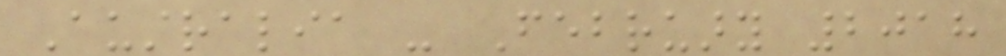Australia - February 2018
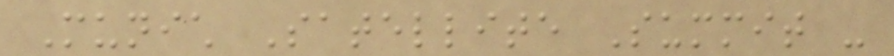Munich Satellite Summit -
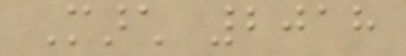March 2018
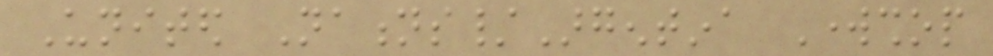United Nations/Argentina Workshop
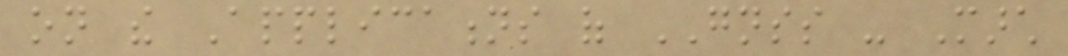on the Applications of GNSS - March
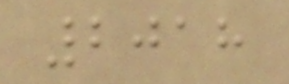2018
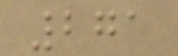271
